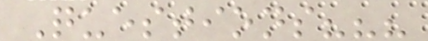Questions???
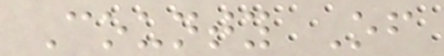County Of
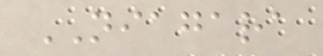NIAGARA
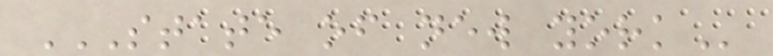STATE OF NEW YORK
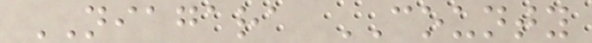NIAGARA COUNTY
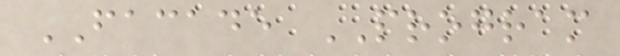FACADE PROGRAM
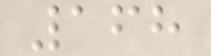168
